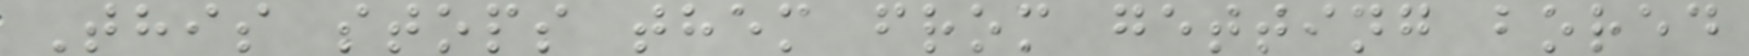This stops them from getting bored
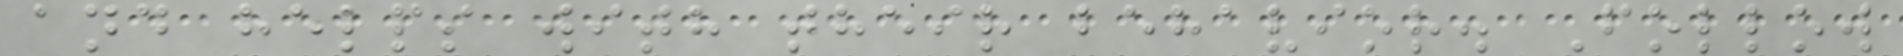and helps with their behavior. Follow
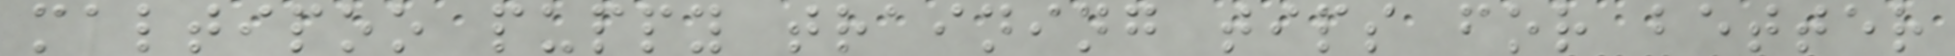maltipoo puppy training tips for better
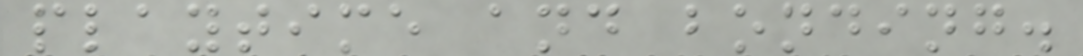playtime and bonding.
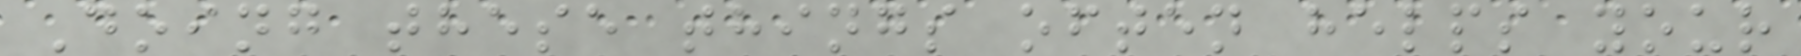Doing these things often helps your
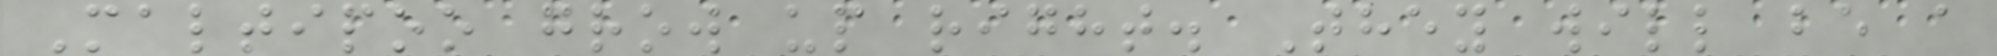Maltipoo grow up right. They will be a
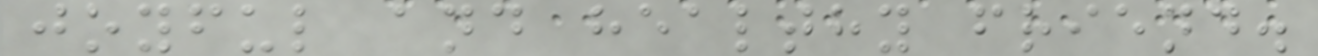joyful and healthy friend.
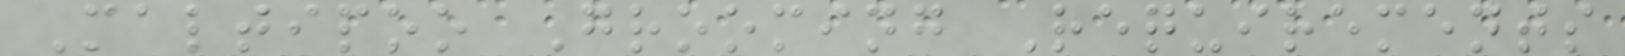Maltipoo Grooming Requirements
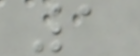1
